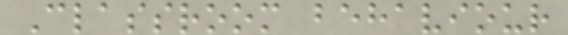Classroom behaviour
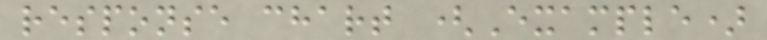response chart (Example)
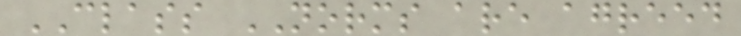CLASS NORMS are agreed
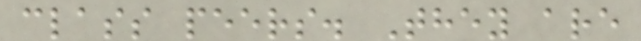class peers. They are
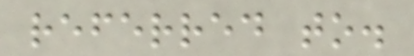referred to.
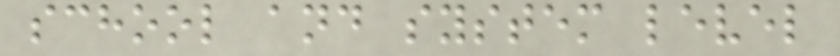school and system level
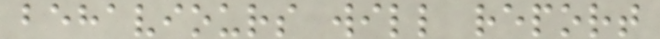behaviours will report
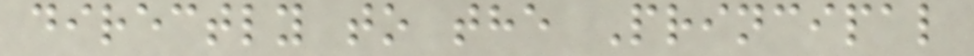directly to the Principal
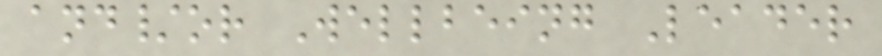and/or Wellbeing Leader
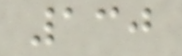130
